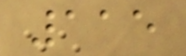115
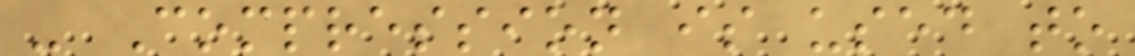- Compression is used to
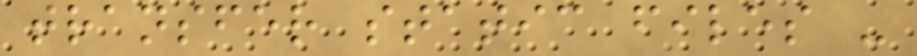transfer static files -
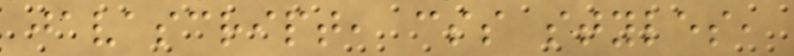javascript, css styles,
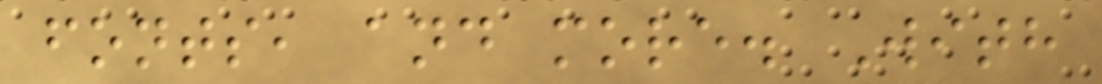fonts, and more. With
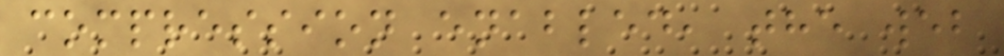compression enabled, the web
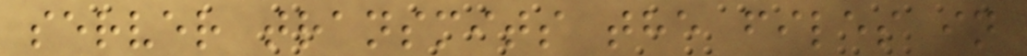server transmits the files in
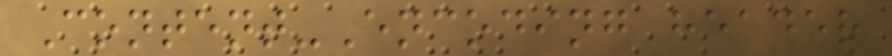Content-Encoding header
